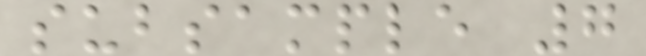subsample 7
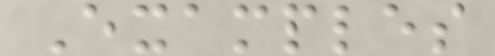Examples
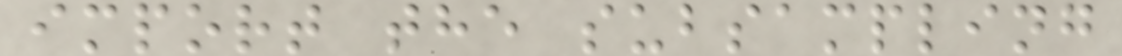import the subsampling
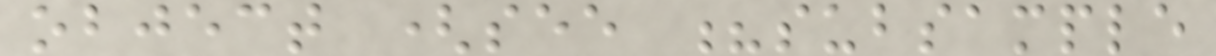object (see ?subsample
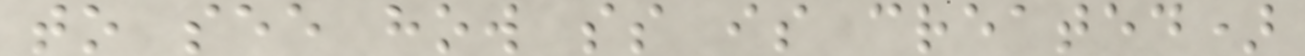to see how ss is created)
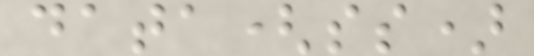data(ss)
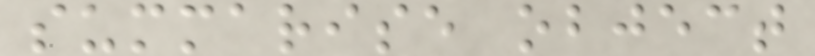summarise object
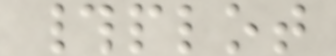#plot
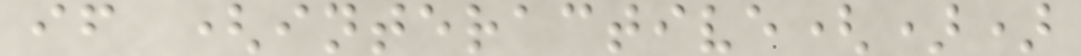if (interactive())
